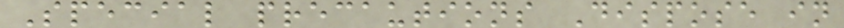Special precautions Dispose in
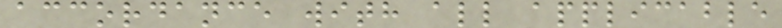accordance with all applicable
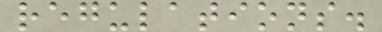regulations.
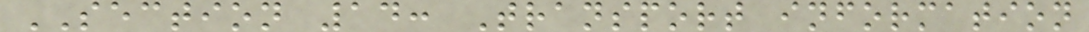SECTION 14: Transport information
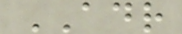ADR
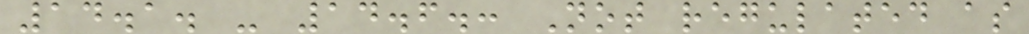14.1. - 14.6.: Not regulated as
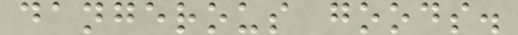dangerous goods.
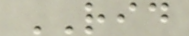RID
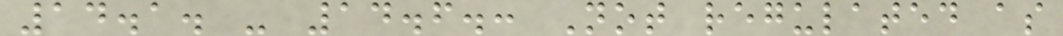14.1. - 14.6.: Not regulated as
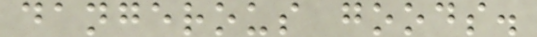dangerous goods.
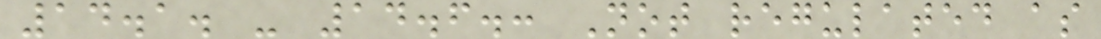14.1. - 14.6.: Not regulated as
